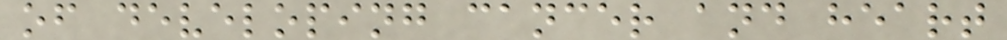of developing cancer and heart
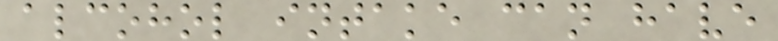alcohol intake can have
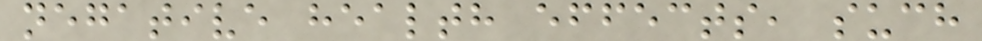negative health effects, such
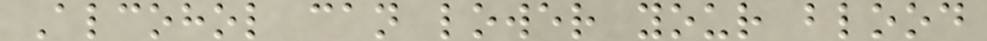Alcohol can lower your blood
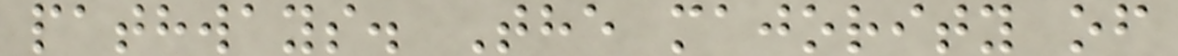pathways. The majority of
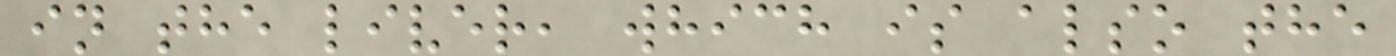in the liver, which is also the
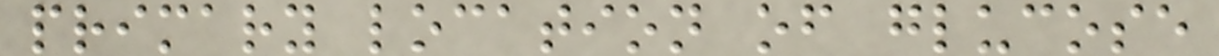primary location of glucose
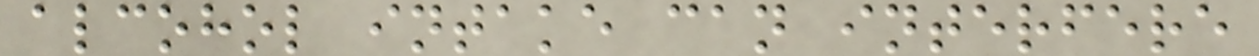alcohol intake can interfere
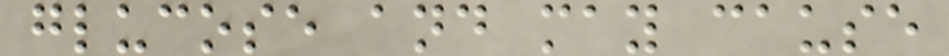glucose and may cause
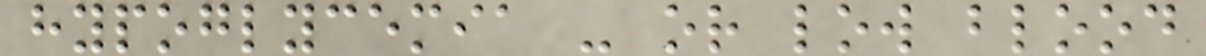hypoglycemia - or low blood
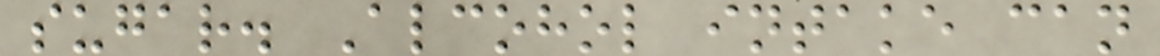sugar. Alcohol intake can
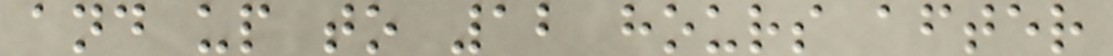and up to 12 hours after
